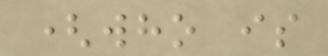(who is
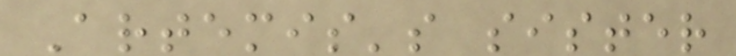Artemis's sister
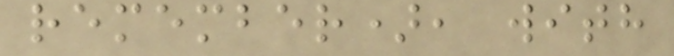remember), with
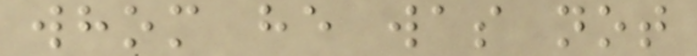whom he was not
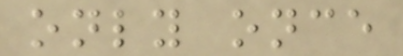only once
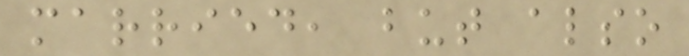married, but also
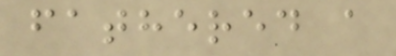fathered a
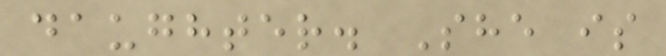daughter. She is
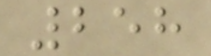258
